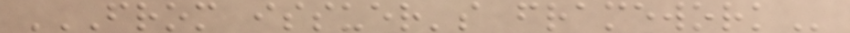FROM ISSUER'S FRAMEWORK
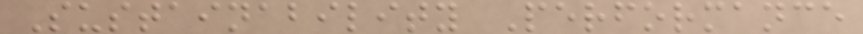Sustainability Performance
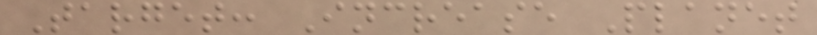Target: Increase Planet
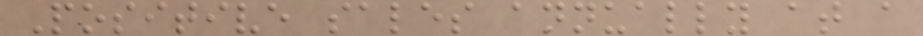Positive sales annually at a
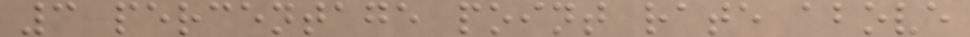3 percentage point rate above
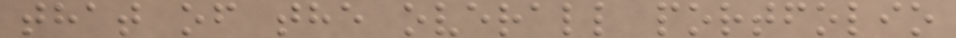that of the overall portfolio
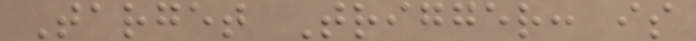Target Trigger: is
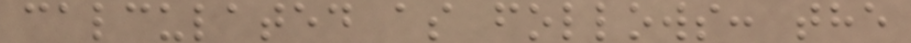calculated as follows: the
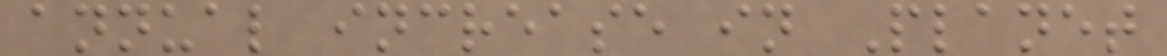annual increase in Planet
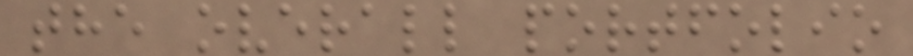the overall portfolio
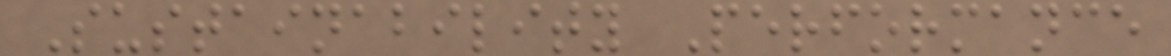Sustainability Performance
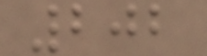202
